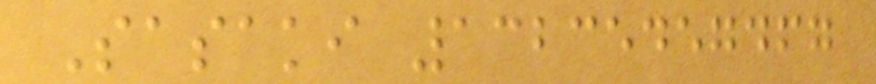Sasaki 13235457467
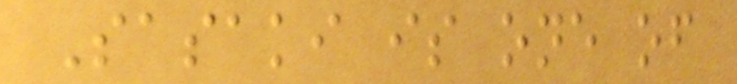Sasaki is one of
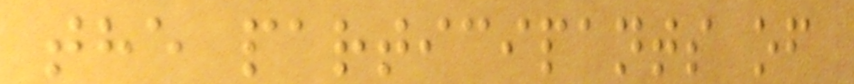the participants of
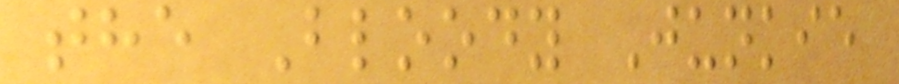the Bloody Junkie
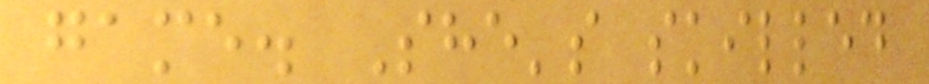game. She's skilled
